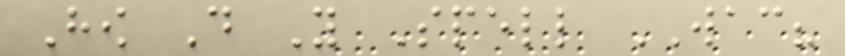How Do You Spell WAC?
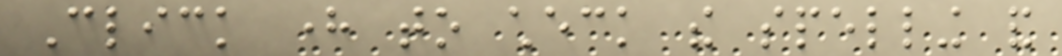Click here to check the spelling and
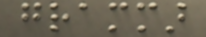grammar
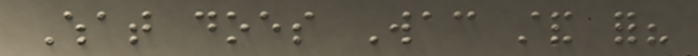What does Wac stand for?
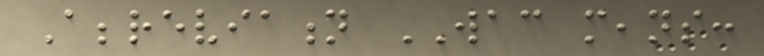Abbreviation WAC means:
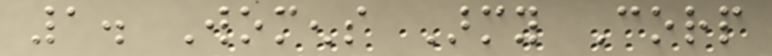1. Womens Army Corp
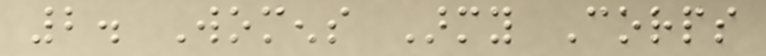2. Womens Army Corps
